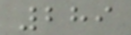289
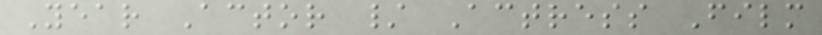Year Actor / Actress Film
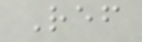Ref
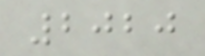2020
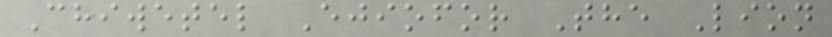Chiwetel Ejiofor The Lion
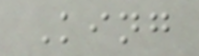King
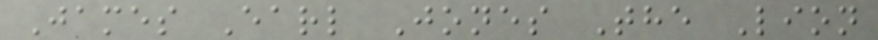James Earl Jones The Lion
